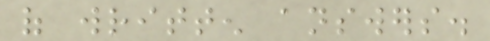of written answers.
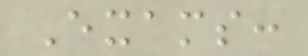Exams:
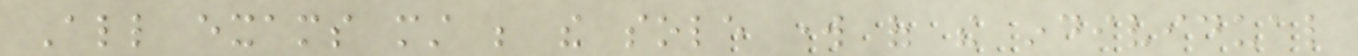All exams must be the sole work of the individual
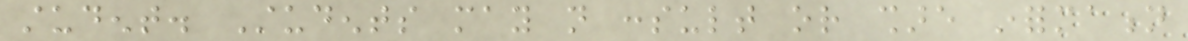student. Students may not consult or share information
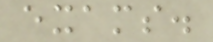exams.
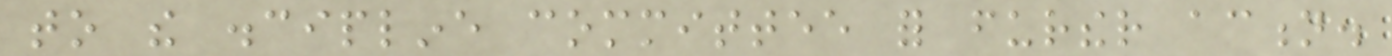to the discipline committee for further action.
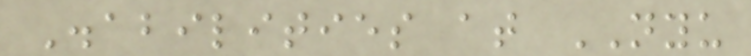Disabilities at NYU
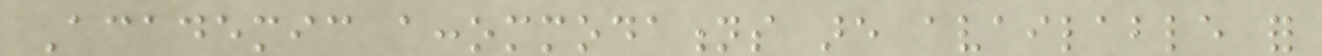Academic accommodations are available for
